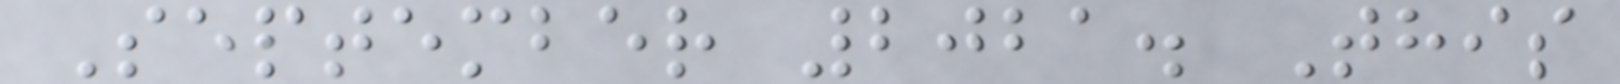September 2021. This
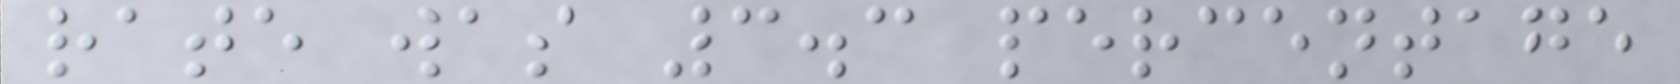rate was 3.3 percentage
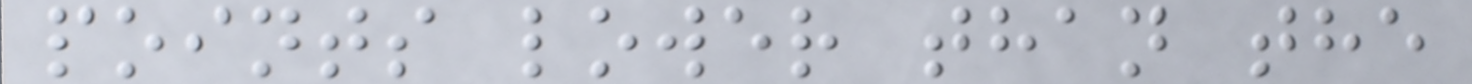points lower than the
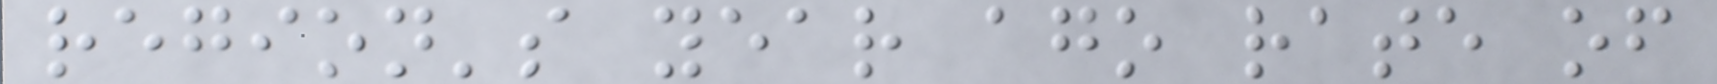region's year ago rate of
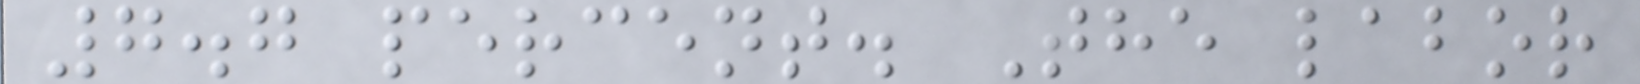7.7 percent. The labor
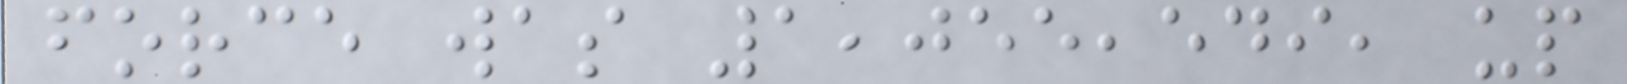force was 1,055,549, up
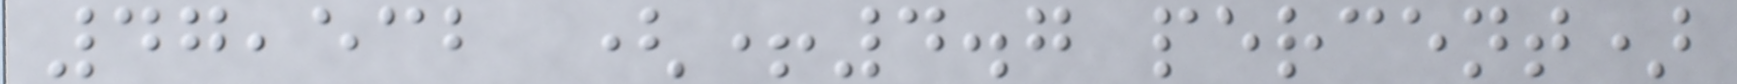47,532 (+4.7 percent)
